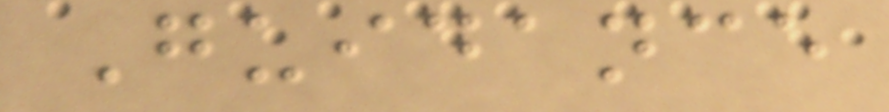Guidance
